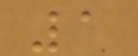1
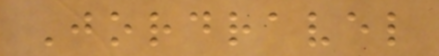Jordravel
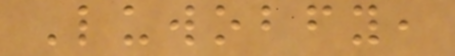Luwobfy,
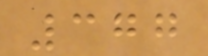377
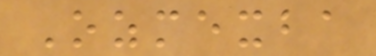Ozmexba
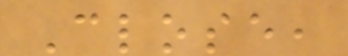Close,
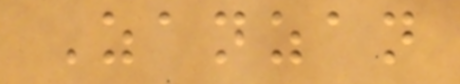Zanzan
